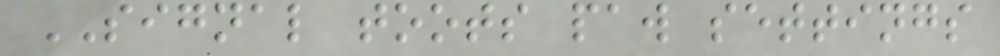SIGNAL toots paw settings
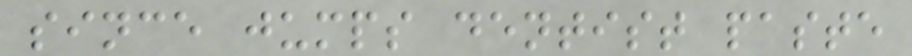since jumps dentist paste
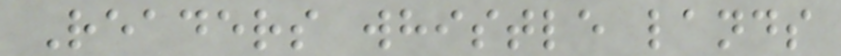Readers whistle lands
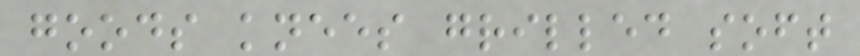goods knees grilled soft
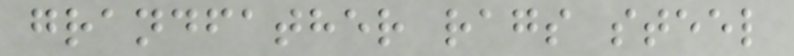grandfather rags steel
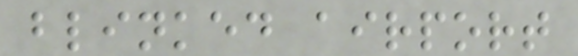blinked airport
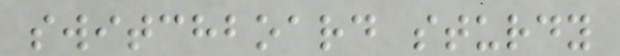switchboard sturdy
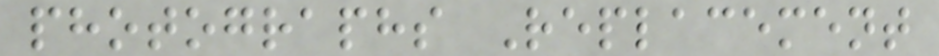photographs Replacement
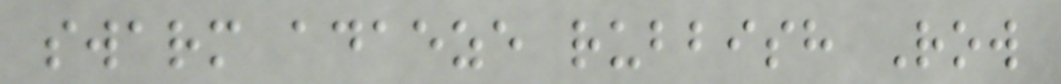swarm adaeze rubbish Row
